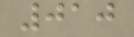010
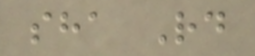sha Rd
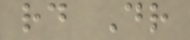rd Dr
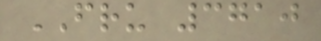FRU 3710
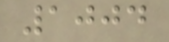1004
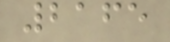2165
